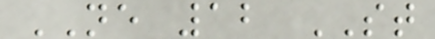NE 12 ST
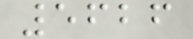5626
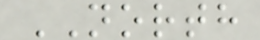NORTH
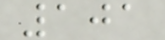101
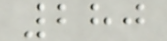280
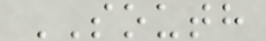SOUTH
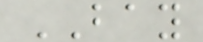BAY
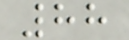88
